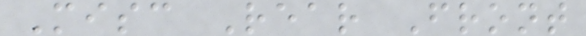Misc Rear Front
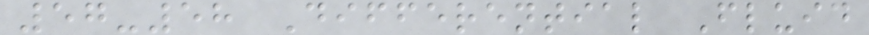57-58 Differential Fluid
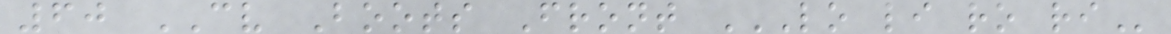60 CV Boots Front LO LI RO RI
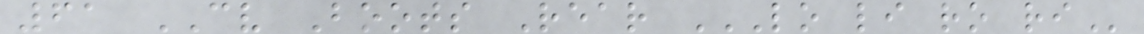61 CV Boots Rear LO LI RO RI
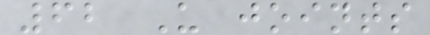62 U joints
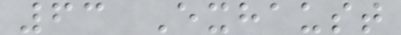63 Exhaust
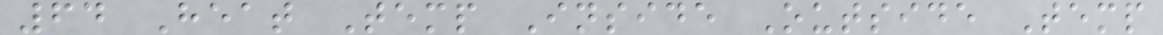64 Heat Temp Inside Outside Temp
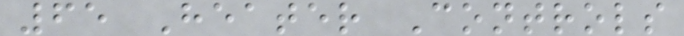65 Heater Controls
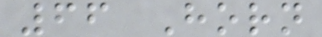66 Horn
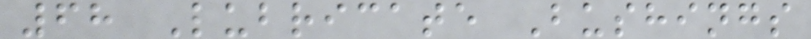68 Lubricate Bushings
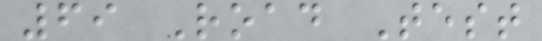69 Road Test
